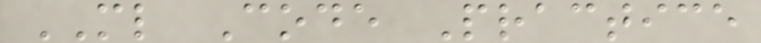ML Code Practice
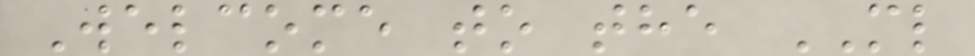Welcome to the ML
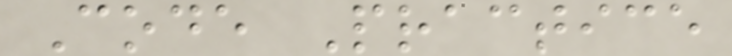Code Practice
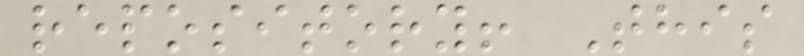repository! This
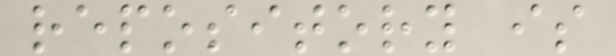repository is
